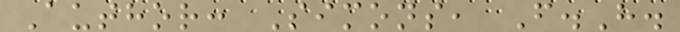Author: Simons, F.H.
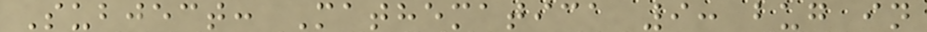Subject: Mathematica 9: bug in
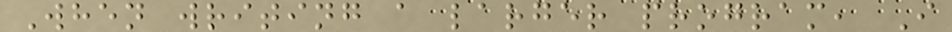When writing a larger program, I
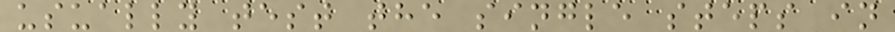usually test the single steps in
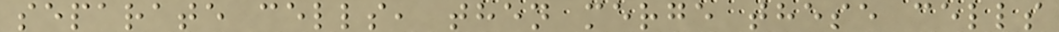separate cells, then merge these cells
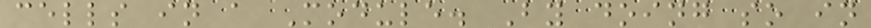cells in a Module. By doing so in
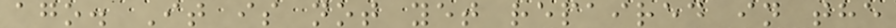ago. It is not yet repaired in the
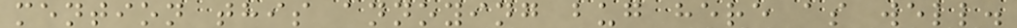mention this annoying bug here as well.
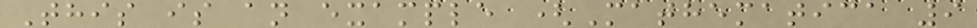This is an example (Mathematica 9
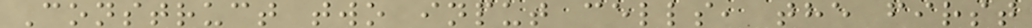Construct two input cells, the first
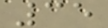35
